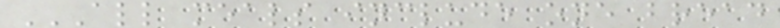ALL MEALS INCLUDE ONE BREAD
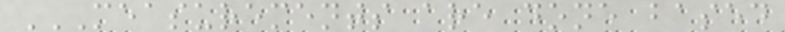MEASUREMENTS ARE DONE BASED
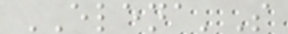ELENA'S
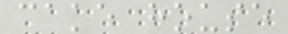cake house
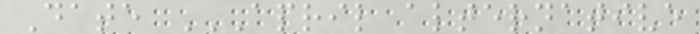Date APRIL ALTERNATIVE
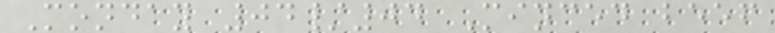Monday 04/04 Minced beef
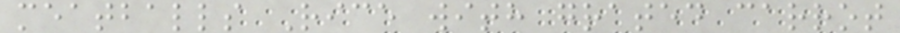meatballs Rice with grated carrot
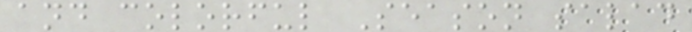and colorful Season salad
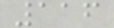116
